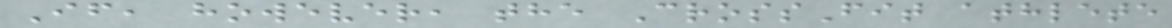If, however, the CrossFit athlete
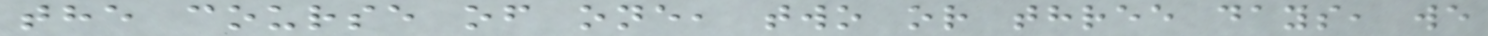the course of one, two or three days, we
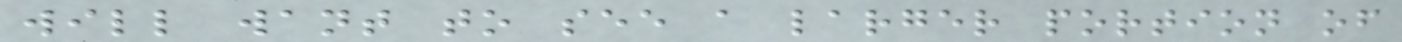will want to see a larger portion of
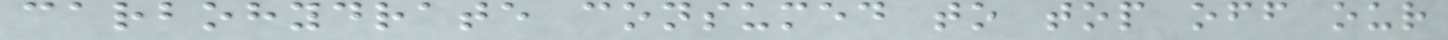carbohydrate consumed to top off our
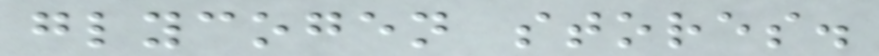glycogen stores.
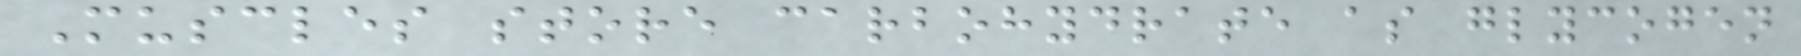Muscles store carbohydrate as glycogen
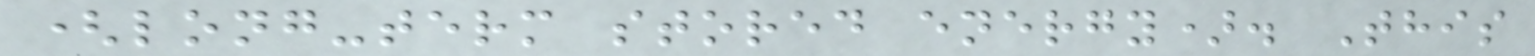(long-term stored energy). This
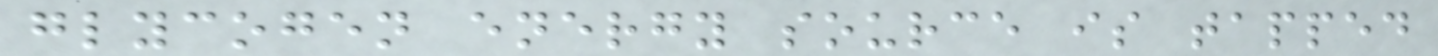glycogen energy source is tapped
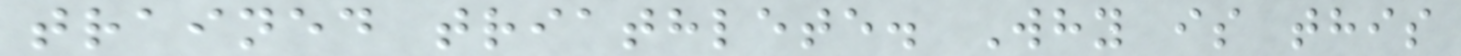trained triathlete. Why is this
